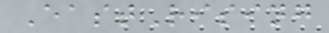EastRising
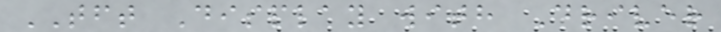TFT Display with Driver
